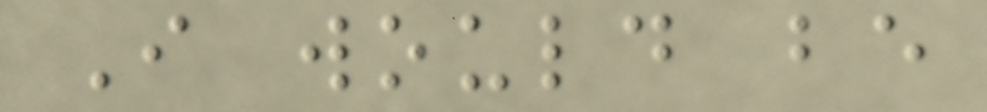I would be
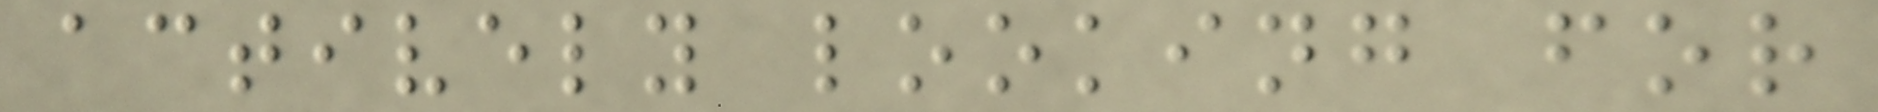actively looking for
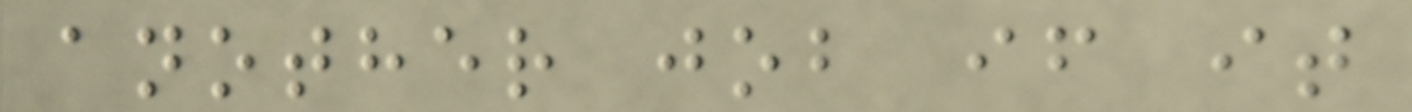another job if it
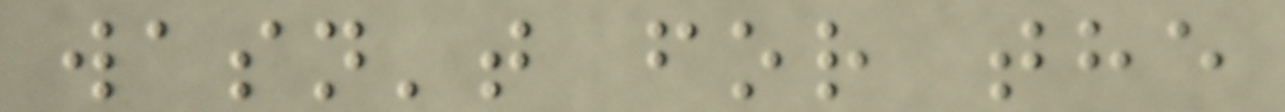wasn't for the
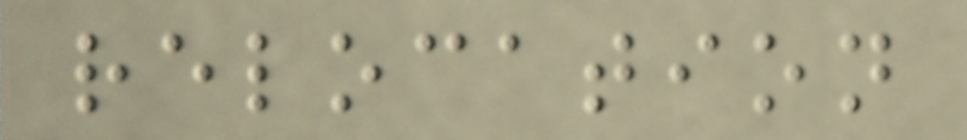relocation
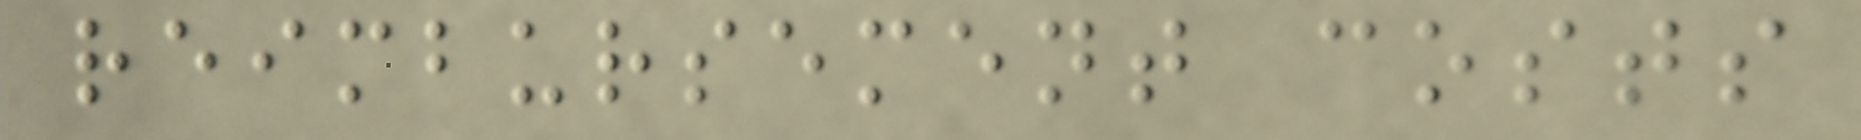reimbursement costs
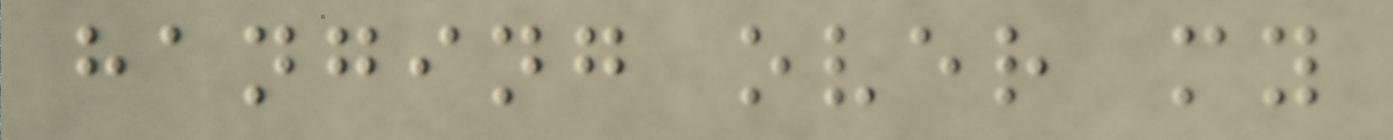hanging over my
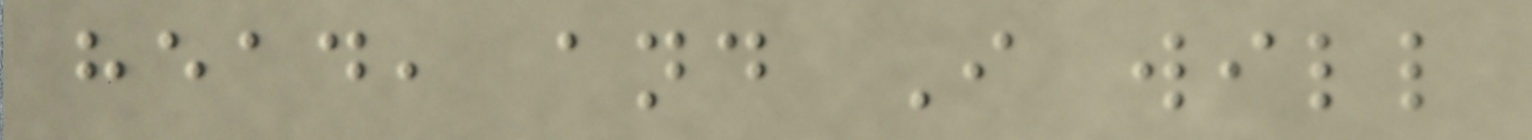head, and I will
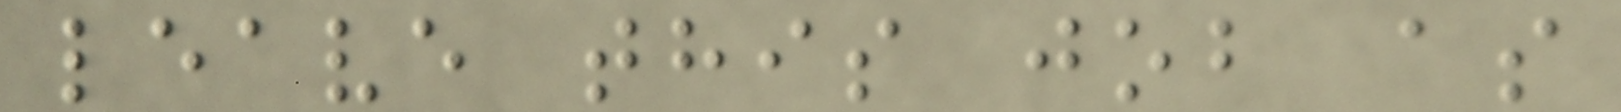leave this job as
